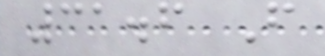31.6 F
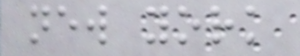new york
